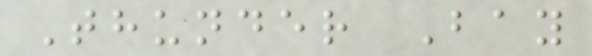Thunder Bay
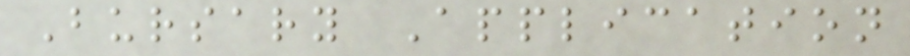Bursary Application
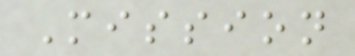Mission
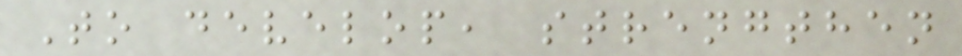To develop, strengthen
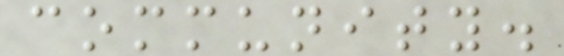community.
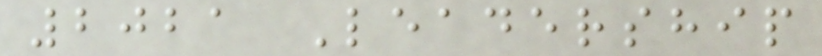2021 Leadership
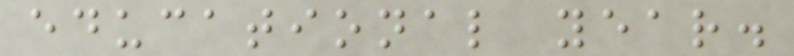educational year.
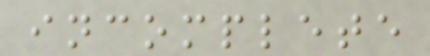incomplete
